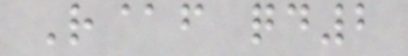R@f qd2
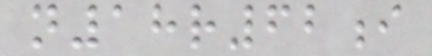n18r62i
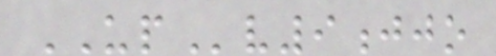UPv9jjo
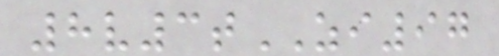8v3tZI97
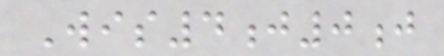Wis4j0j
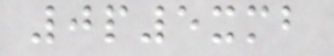0p5xmb
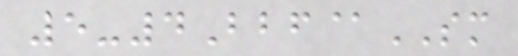5-4Bbf@SM
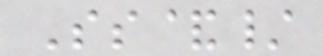Ss&/
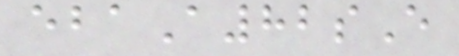ebaA82sE
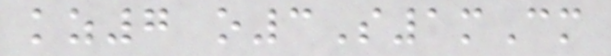kz7 o3S1mCm
